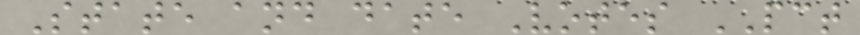State and date Votes PCT
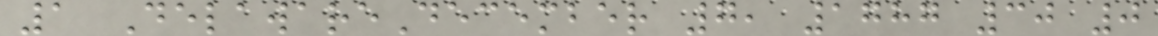1 DelawareDecember 7, 1787 30 0
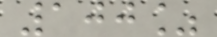100%
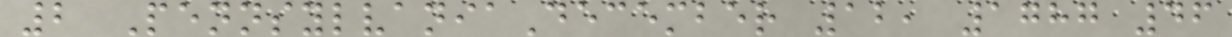2 PennsylvaniaDecember 12, 1787 46
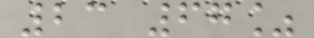23 67%
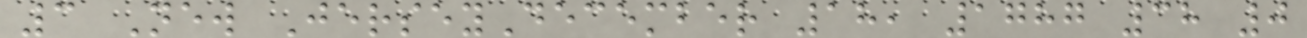3 New JerseyDecember 18, 1787 38 0
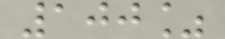100%
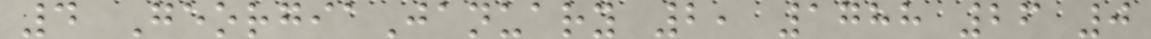4 GeorgiaJanuary 2, 1788 26 0
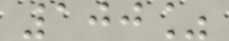100%
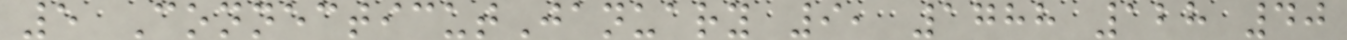5 ConnecticutJanuary 9, 1788 128 40
